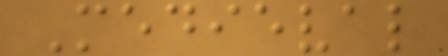Medieval
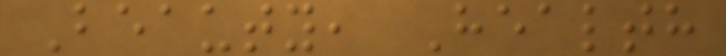Beauty, Health
